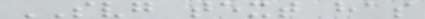SVG text has
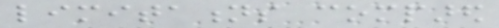limitations compared
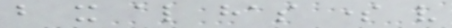but it also has some very
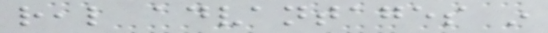real advantages in
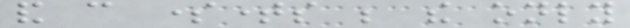and can sometimes be the only
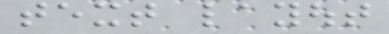text layout
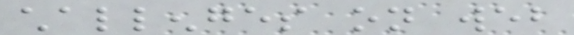challenges on web
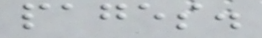pages.
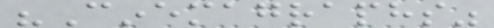"Cinemagraphs"
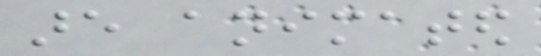are animated
